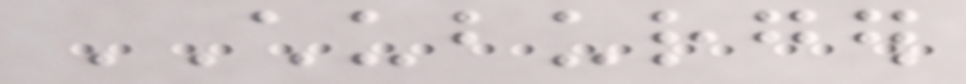CHUBURGER
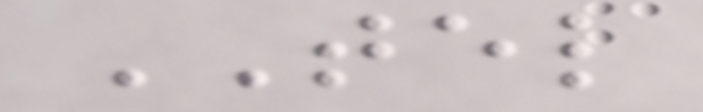TEL
